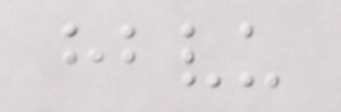hbvu
